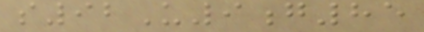s92U9g85
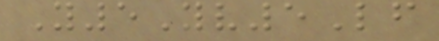Y5Yv5Lf
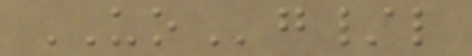UOg/l
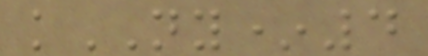kNY*4
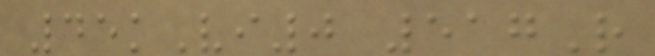45kVi0 517R
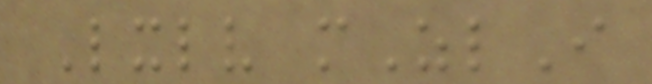Lxlv mZlI
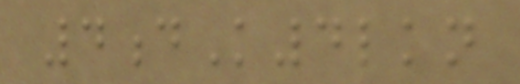4dK4lkn
